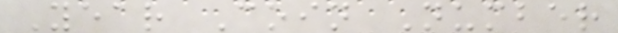Year Coin Number
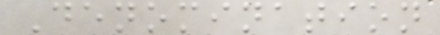Denomination
